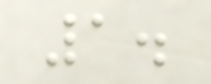1.
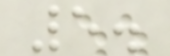5.
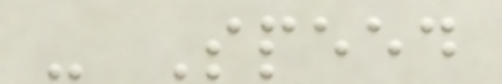- Speed
